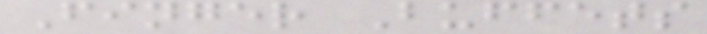Finger Buffets
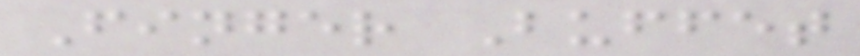Finger Buffet
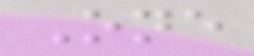One
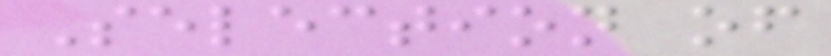Selection of
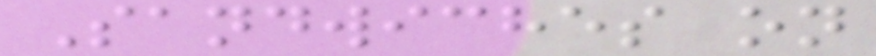Sandwiches on
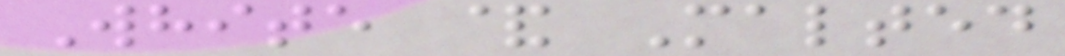White & Malted
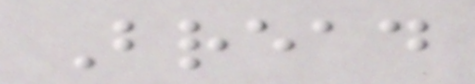Bread
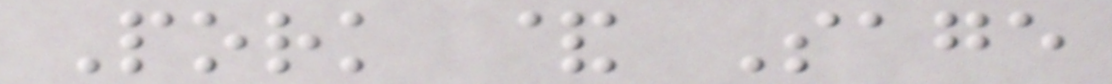Pork & Sage
